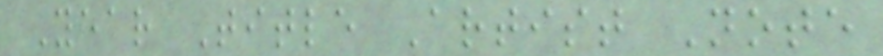Year Title Artist Note
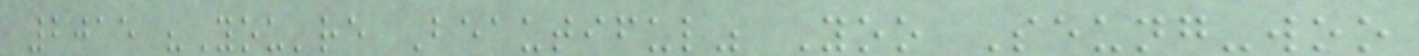2015 "You're Beautiful" Yoo Seung-woo
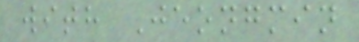with Jeongmin
